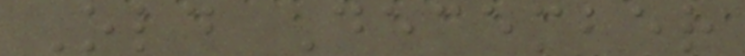Old December
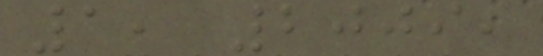1, 2009,
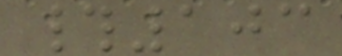#103
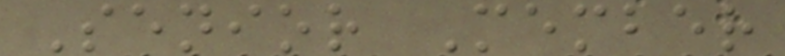Senior Member
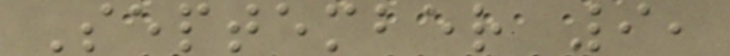September 9,
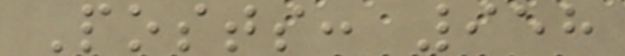Posts: 958
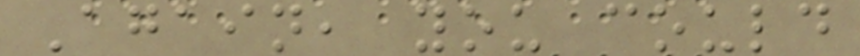Again, you could
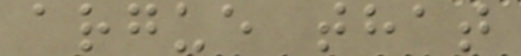argue that
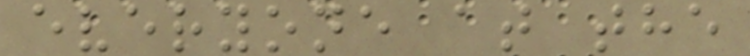everyone at the
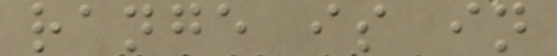range is in
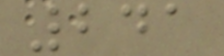241
